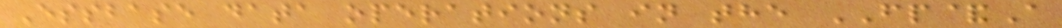Essbase data operations in the FP&A
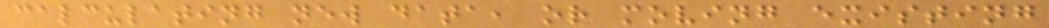calculating new data, or moving existing
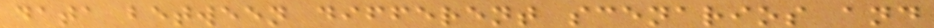data between different scenarios and
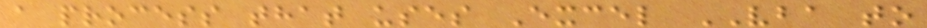a process that uses Excel VBA to
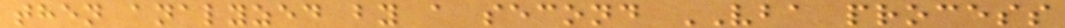then analyzed by a second VBA process
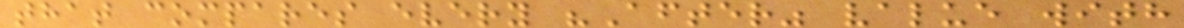that compares every "After" value with
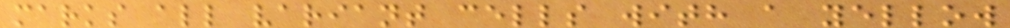marks all variant cells with a yellow
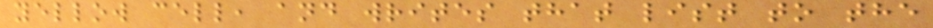yellow cell, and writes that list to the
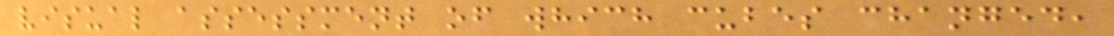visual assessment of which cubes changed,
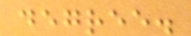degree.
